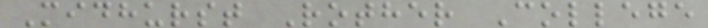Midhurst Rother College
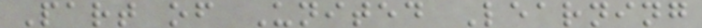Part of United Learning
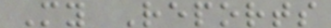My Reports
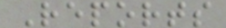Reports
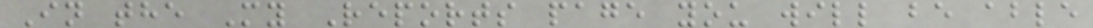In the My Reports page you will be able
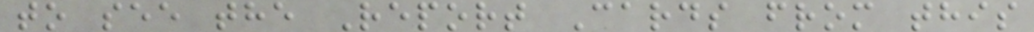to see the Report Cards from this
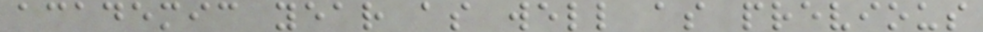academic year as well as previous
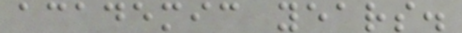academic years.
